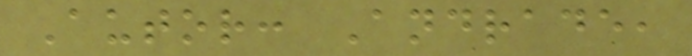Autor: Andrade,
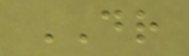DR
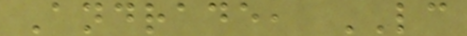Andrade, LC
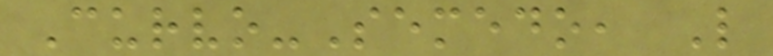Curvo-Semedo, L
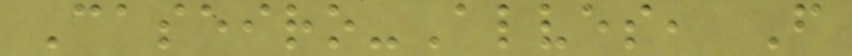Caseiro-Alves, F
